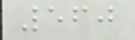560
